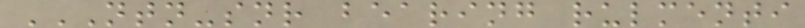NTN-SNR BEARING RULMENTI
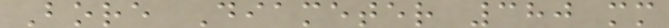Bore Diameter 380 mm
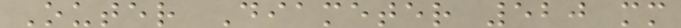Outer Diameter 520 mm
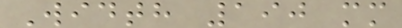Width 190 mm
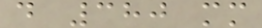d 380 mm
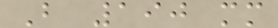B 190 mm
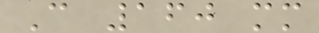C 160 mm
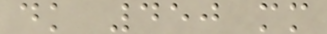dk 450 mm
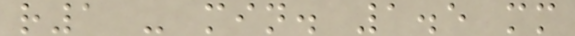r1 - min. 1.5 mm
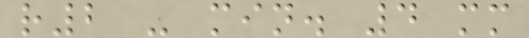r2 - min. 4 mm
